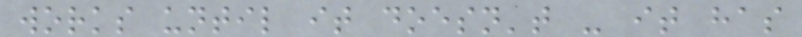works until it doesn't - it has
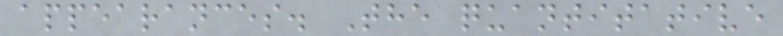appearances. The quantitative
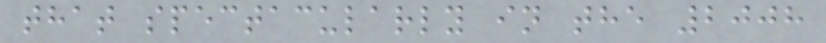that spectacularly in the 2008
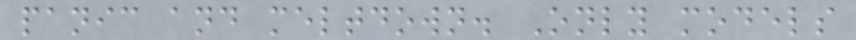panic and meltdown. Only models
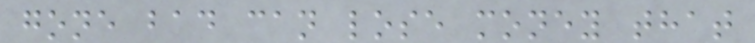gone bad can lose money that
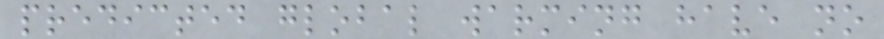predicted global warming have no
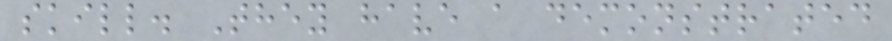skill. They have a demonstrated
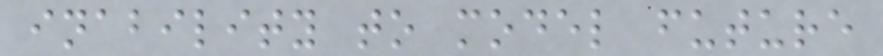inability to model future
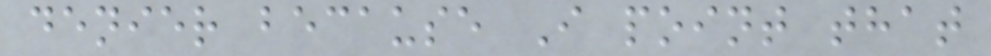denier because I point that
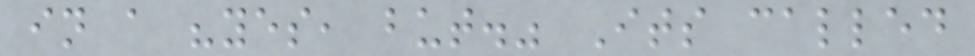in a "yes, but." Its called
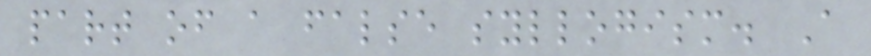part of a false syllogism. A
